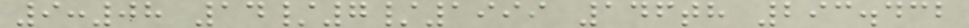9:08 14/7/1999 146th 293.432
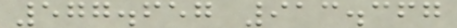577.657 913.367
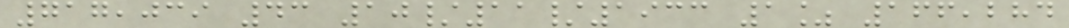717,039 43 10/11/1933 1% 166,284
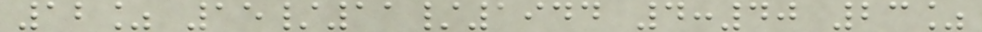12% 15/11/1944 4:40 23%
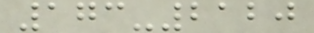173-2120
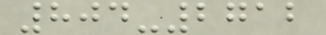804-2712
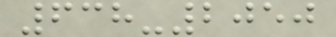638-2050
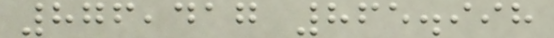876,417 865.998
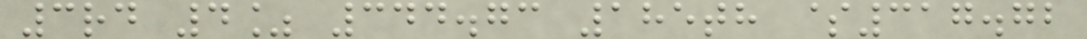3rd 4% 344.73 185th $317.72
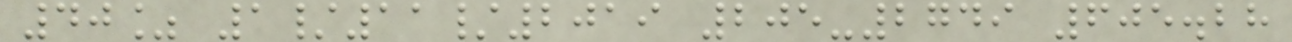40% 1/11/2019 205-2749 605.28
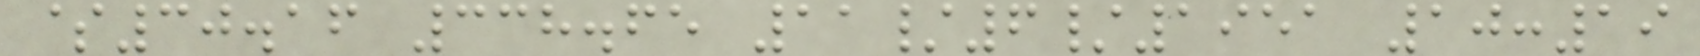$30.16 338.65 11/6/1951 10:19
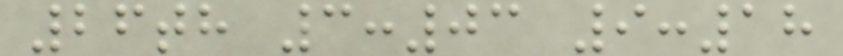26th 3:03 9:18
